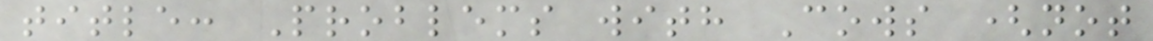title: Problems with Cows (not
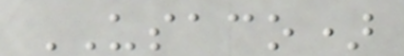USACO)
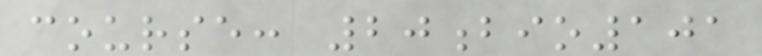course: 20bio101
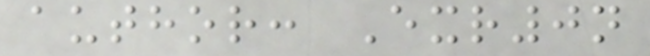author: Exr0n
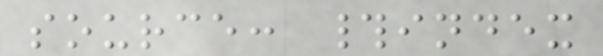source: #index
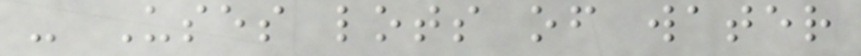- Uses lots of water
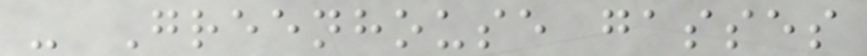- Greenhouse gasses
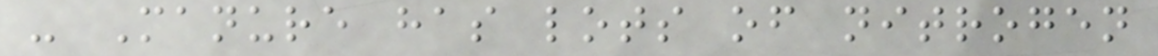- Manure has lots of nitrogen
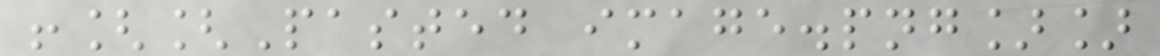![[Pasted image.png]]
